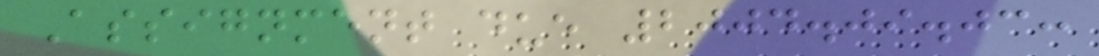Assignment due 2004.09.03:
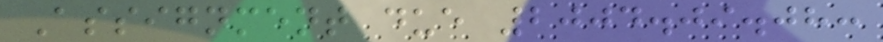Assignment due 2004.09.08:
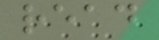read
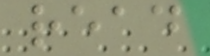read
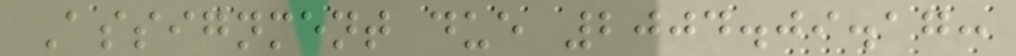Assignment due 2004.09.17:
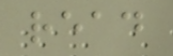read
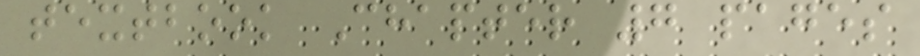textbook Chapter 7 pages
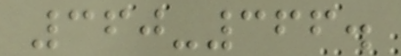360-366.
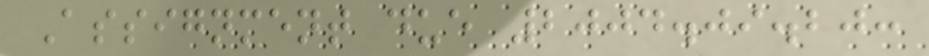Assignment due 2004.09.20:
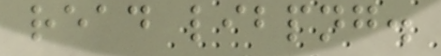read libpng.
